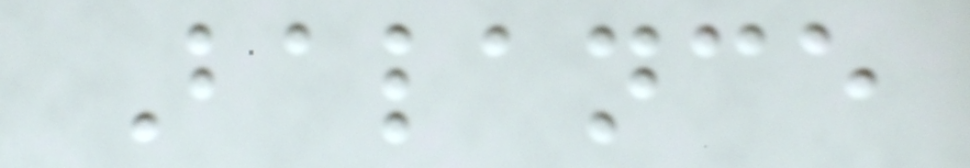Balance
